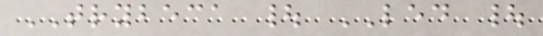TRYBECA | LED |
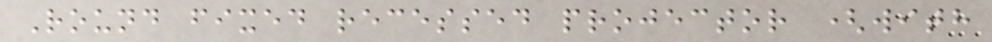Round fixed recessed projector (with
